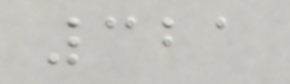321
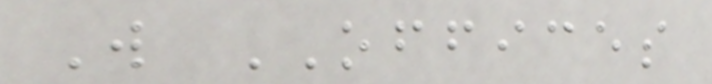W OFFICES
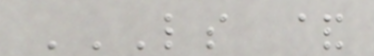LS &
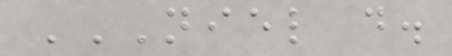NIEL D.
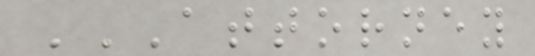ATTORNEY
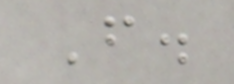F.
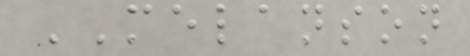MELANSON
